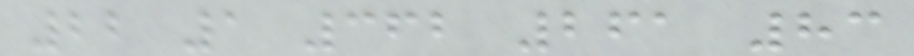22 1 362 261 83
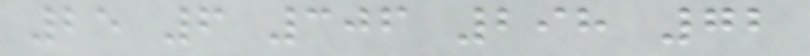25 6 306 298 72
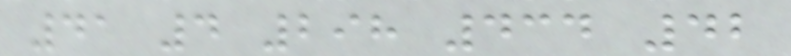41 4 298 434 42
